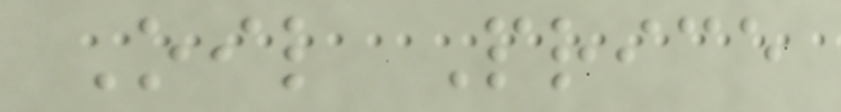Oil Price
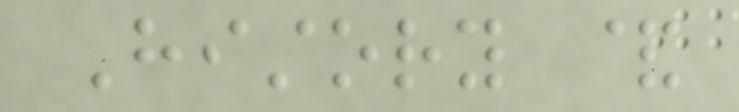History &
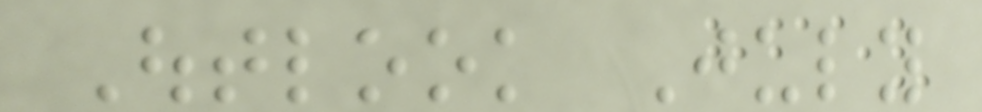Outlook July
